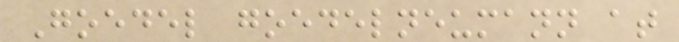Goedel goedelneumann at
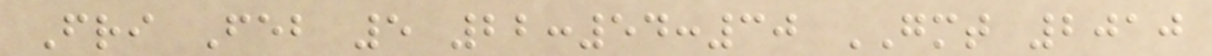Fri Feb 5 22:54:30 GMT 2010
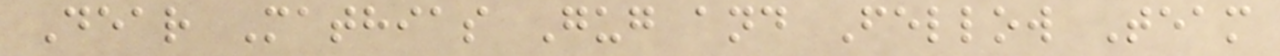Dear Mathias Gug and Fellow Team
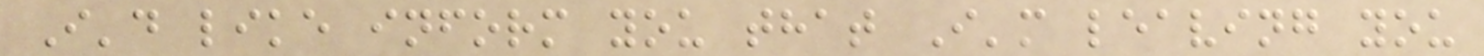I'd like inform you that I'm leaving you
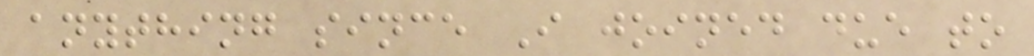anything since I joined due to
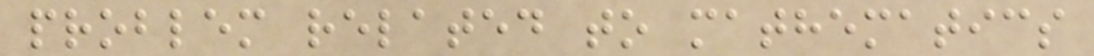problem related to mathematics
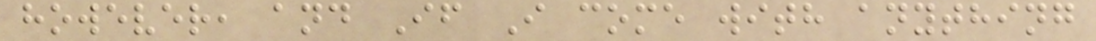however, and If I come with anything
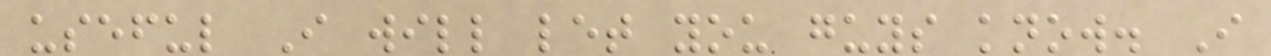useful I will let you guys know. I
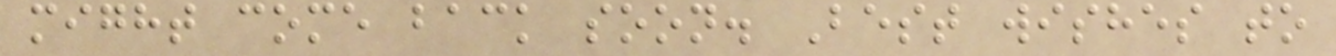might come back soon. Best wishes to
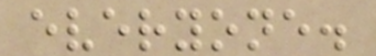everyone.
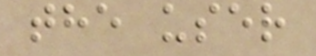the user
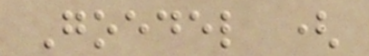Goedel (
